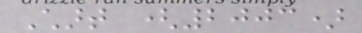Chart (2003)
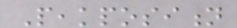Peakposition
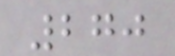270
